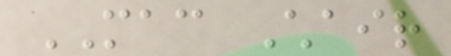MAC Chair
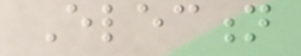Election
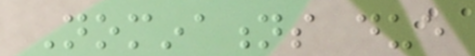Nominations due
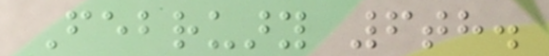February 6th.
